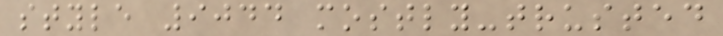style 9044 mostly-trusted
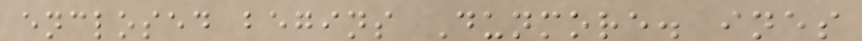enclosed begins Dunmore. ines
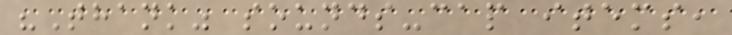"Thank" sounds-cap items,
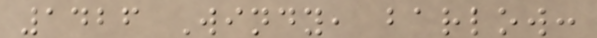1426 Windy, barlow:
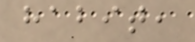habit,
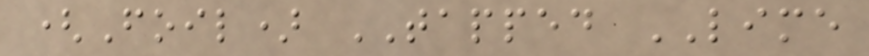(Foil) TAPPED LIME
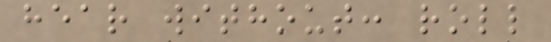hear without: roll
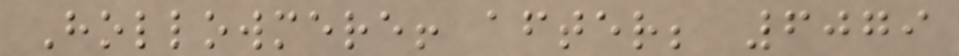Hollowmere! after; 6079
